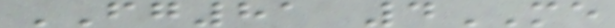FG81 4ME
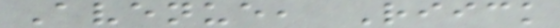Avenue, Riick
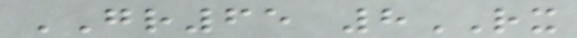GR65 8RX
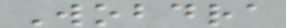Wobdra
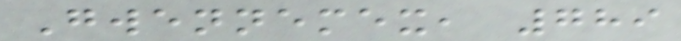Gwennemex, 789
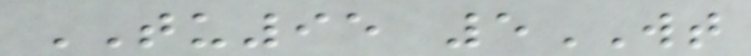TU95 5WT
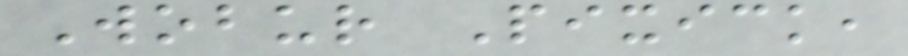Wobur Pixick,
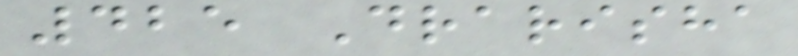425 Drarisha
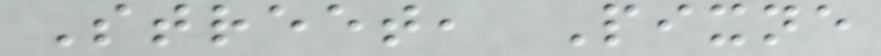Street, Pixne
